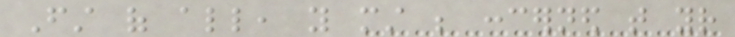First of all, you must be concerned that your
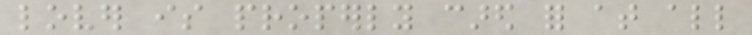lover is properly cared for at all
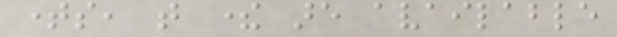times, that there are available
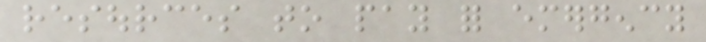resources to pay for emergency
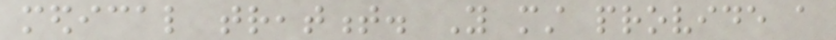medical treatment. You must provide a
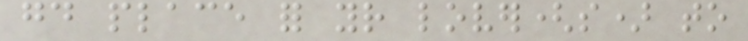good place for your lover(s) to
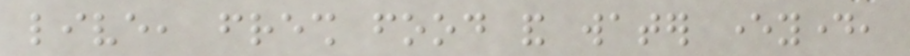live, fresh food and water everyday,
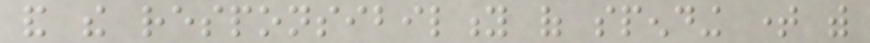and the responsibility of spending time with
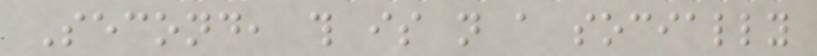Second, this is not a socially
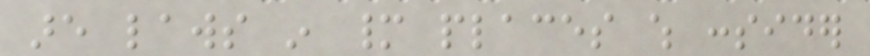are laws in many places which consider
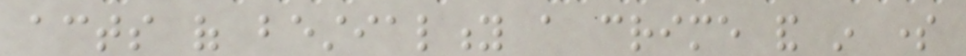acts of bestiality a crime and in some
